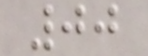00
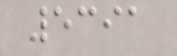5391
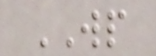WP
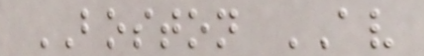BOSTON AV
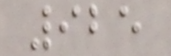925
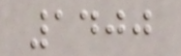1400
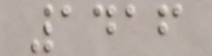1416
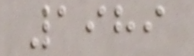1989
